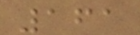161
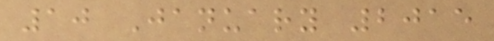10 January 2015
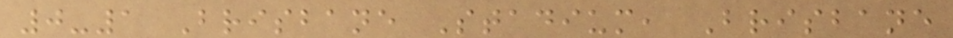0-1 Brisbane Stadium, Brisbane
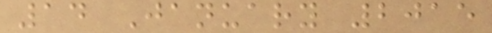14 January 2015
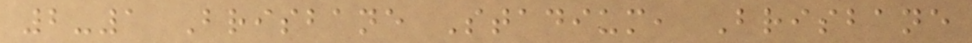2-1 Brisbane Stadium, Brisbane
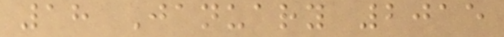18 January 2015
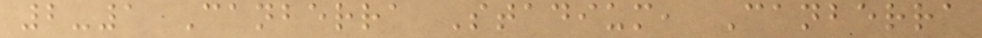2-1 Canberra Stadium, Canberra
